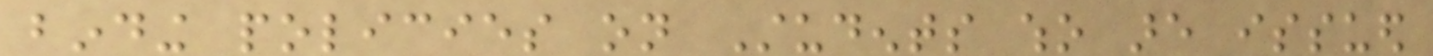binding policies on Students who are issued
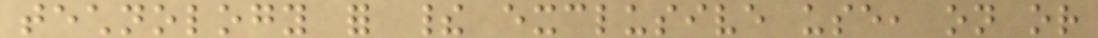technology for their exclusive use, on or
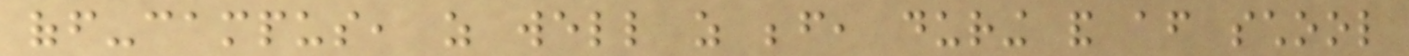off-campus, as well as before, during and after school
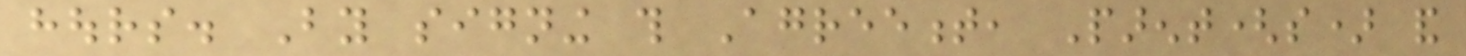hours. By signing this Agreement, Parent(s) and
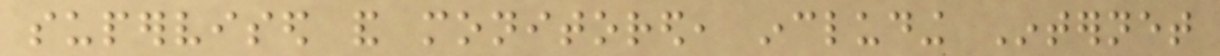supervised and monitored, including Internet
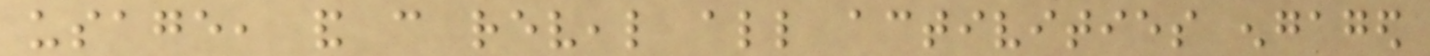usage, and can reveal all activities engaged
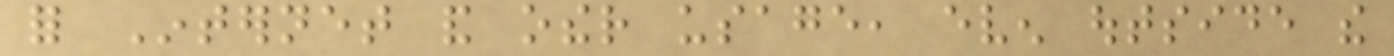for Internet and other usage, even outside the
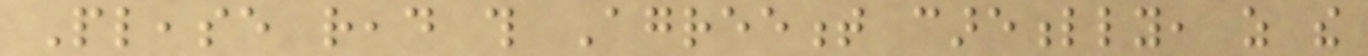Please read this Agreement carefully, as the
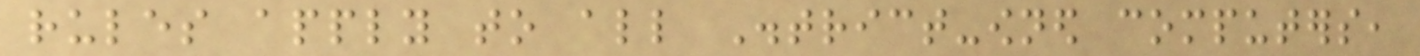rules apply to all District-owned computers,
